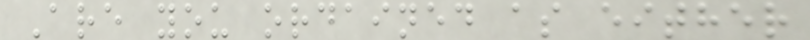Are you ordained as either
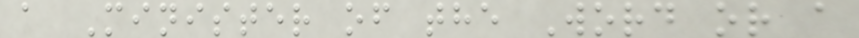a Minister of the Word or a
